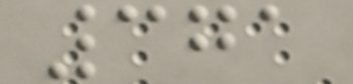371
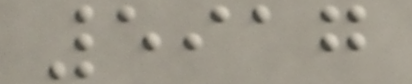5917
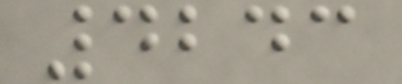4243
